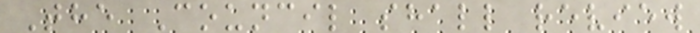The Council shall review
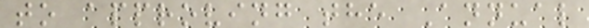to approving the Annual
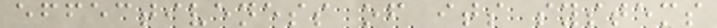effectiveness of its systems
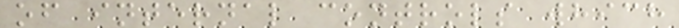of internal controls which
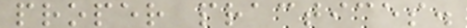proper practices.
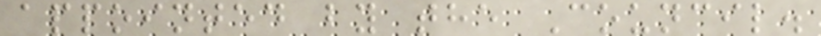appointed by the Council.
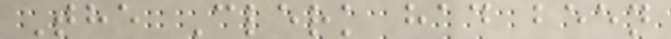The Clerk had been
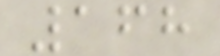168
